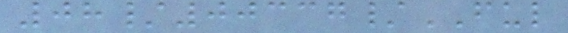08/00337/FUL
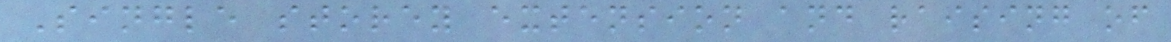Single storey extension and raising of
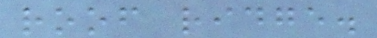roof ridge.
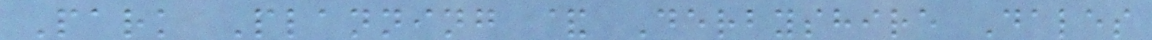Park Planning & Derbyshire Dales
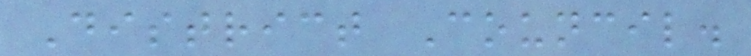District Council.
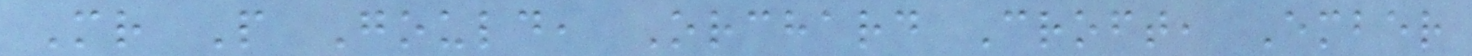Mr P Gould, Orchard Croft, Ember
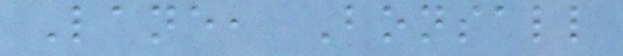Lane, Bonsall
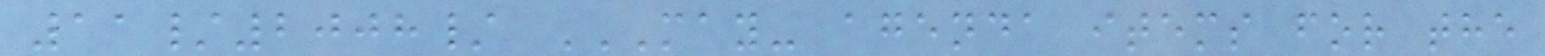11/2008/ MAY- AGENDA ITEMS FOR THE
